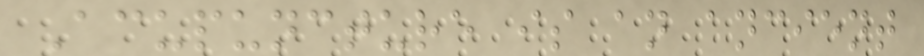Acupuncture is an ancient
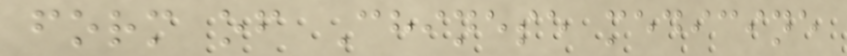form of Chinese medicine
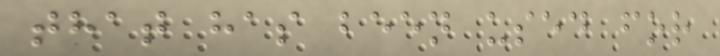that has been used for
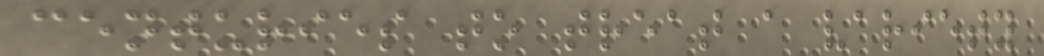centuries to treat a variety
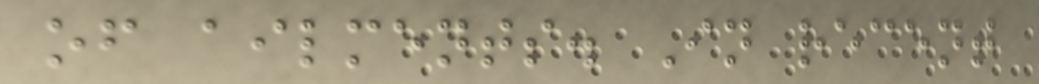of ailments. In recent
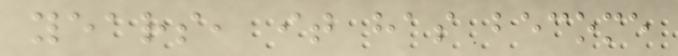years, it has become
